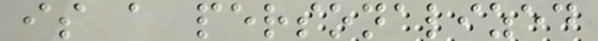is a personalized
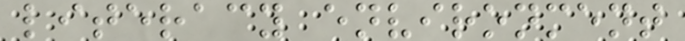literacy environment
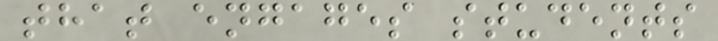that engages students
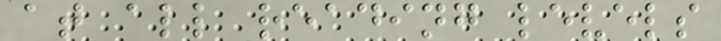at all reading levels
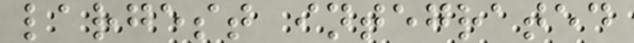largest integrated
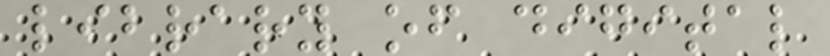library of digital
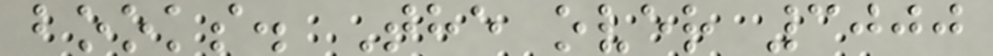books. The over 3000
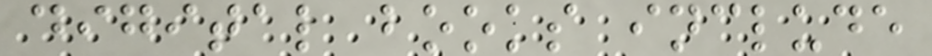digital books include
